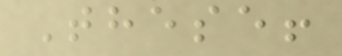These!
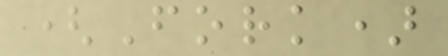(Fork)
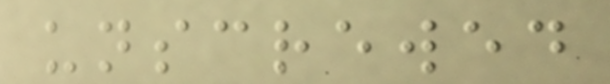unscrewed
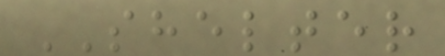SHELTER
